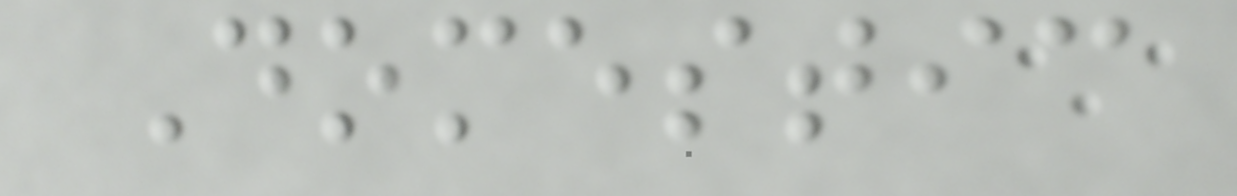Domestic
